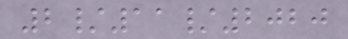2/11/2020
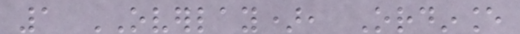1 OVERLAY), Ordinance
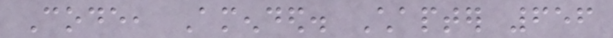Code, Amended. Chapter 656
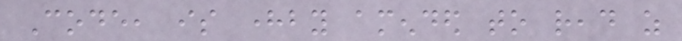Code, is hereby amended to read as
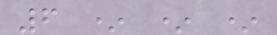6 * * *
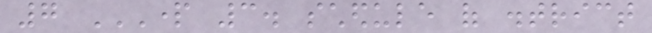7 PART 3. SCHEDULE OF DISTRICT
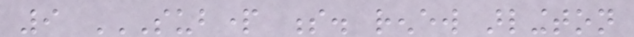9 SUBPART S. RENEW ARLINGTON
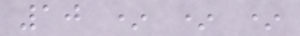10 * * *
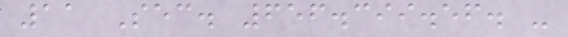11 Sec. 656.399.56. -
